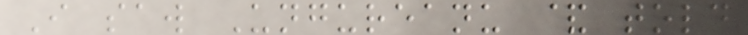I saw Ungureanu & told
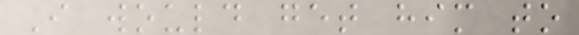I would get him to
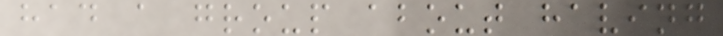had a group about having
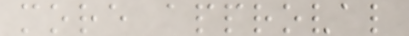more approval
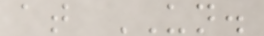at UN.
